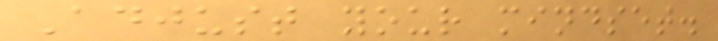Adjust your mindset.
